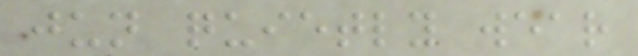jun quietly wear
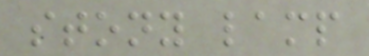stony lamp
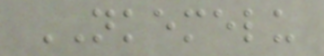NKEMELU
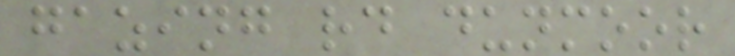gazing rd dunmoor
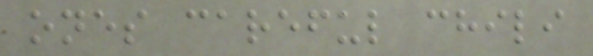ones careful chili
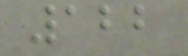122
